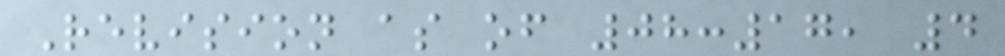Revision as of 08:17, 4
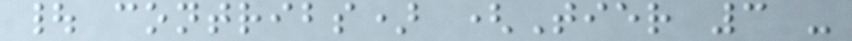| contribs) (Tier 3 -
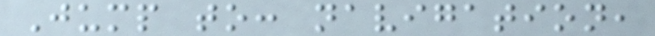Jump to: navigation,
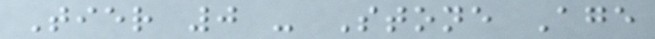Tier 0 - Stone Age
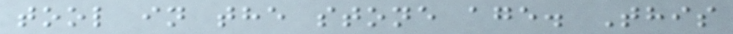tool in the stone age. This
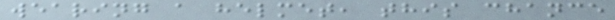wearing a helmet, this chance
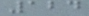124
